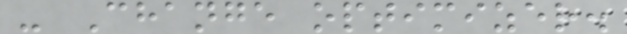- Change optimizer.
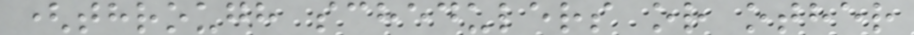(through schedulers or other
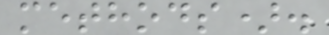methods).
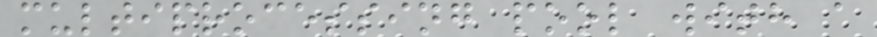multiprocessing pool with a
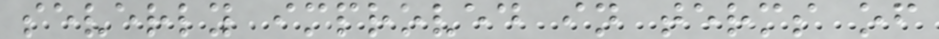severly improved in terms of
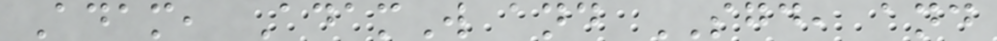Adam, AdamW and SGD, and
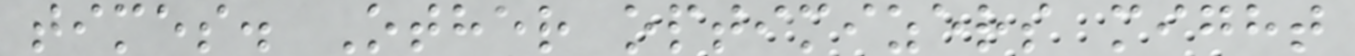times. Other optimizers might
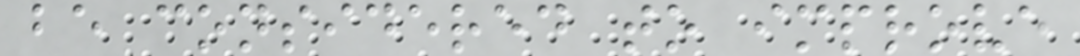be considered to improve
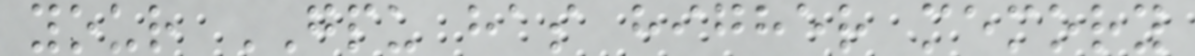your GPU has higher memory
